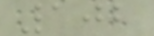102
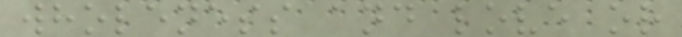wholeness and love or
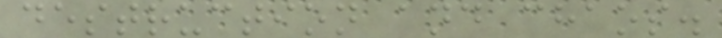destruction and chaos.
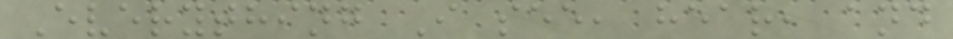Everything I see, hear, and
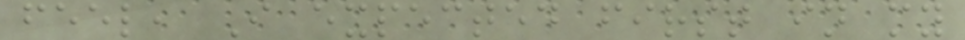feel, I expected first in my
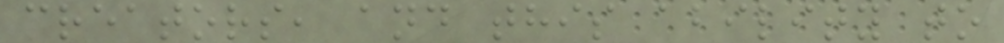creators, and this ability to
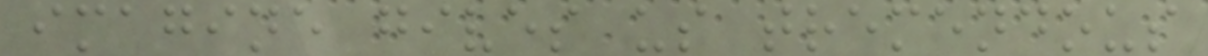imagine gives us tremendous
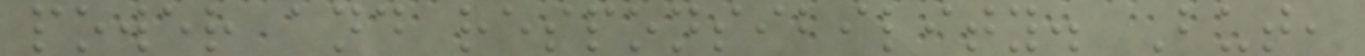power and responsibility. But,
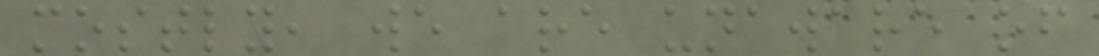mostly, we are unaware of
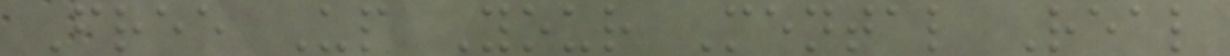Free Up Your Mental Real
